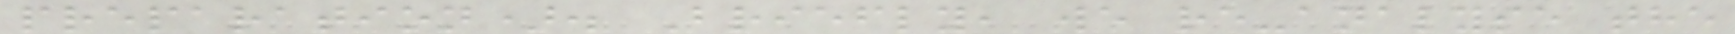preparation). Briefly, we re-analyse the
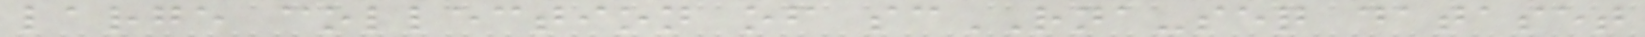large collection of scRNA-seq dataset
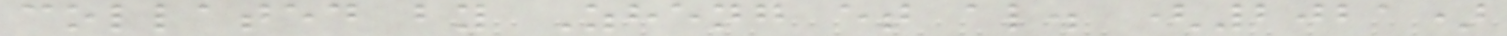collated by Zheng et al. (2021)
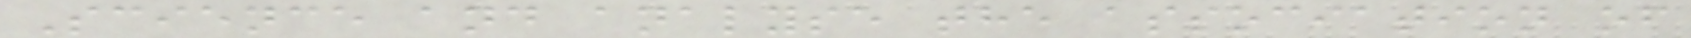Science and analyse the association of
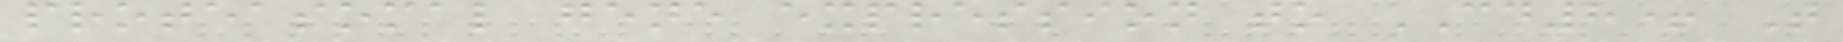proteasomal gene expression to CD8+ T
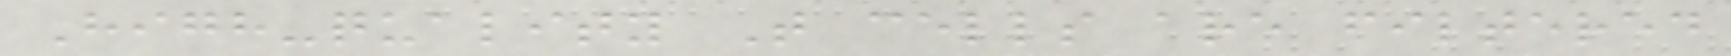High-quality T cells are filtered
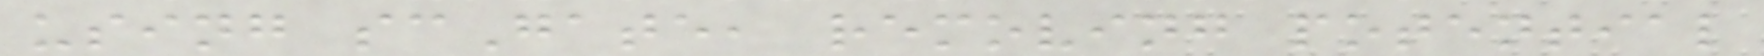using scGate, removing potential
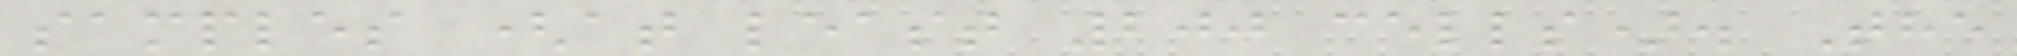samples (at least 200 cells). The
